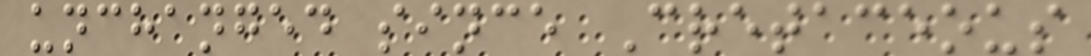unchanged since Cretaceous
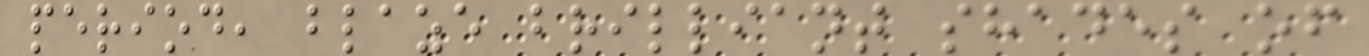period, blaze brilliant shades of
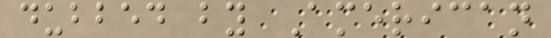dubbed by American
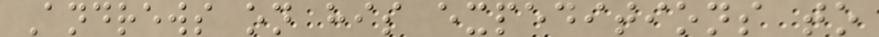Andrews on his expeditions to
